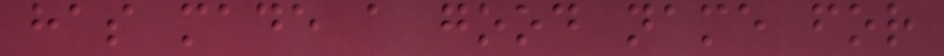has made a good name for
